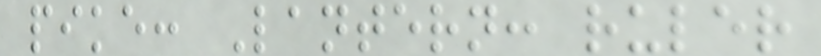pike: Lantern: ruler
